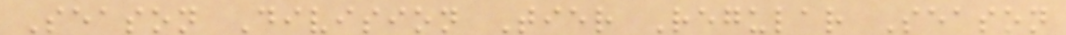Season Division Tier Regular Season
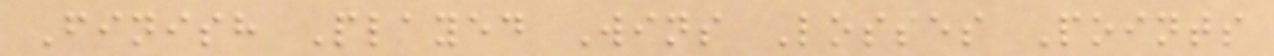Finish Played Wins Losses Points
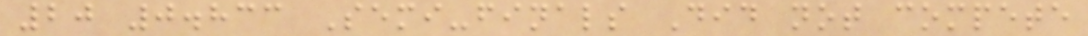20 0.833 Semi-finals Did not compete
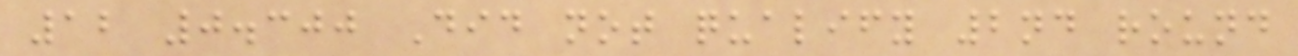12 0.300 Did not qualify 2nd round
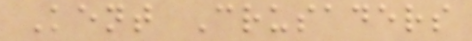Kent Crusaders
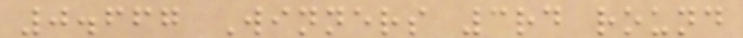0.667 Winners 3rd round
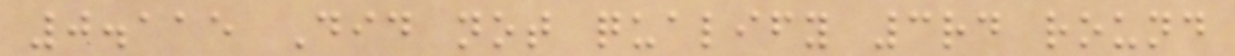0.115 Did not qualify 3rd round
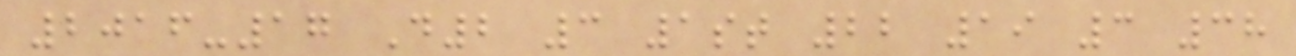2016-17 D2 3 1st 22 19 3 38
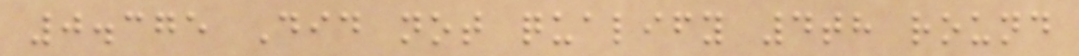0.375 Did not qualify 4th round
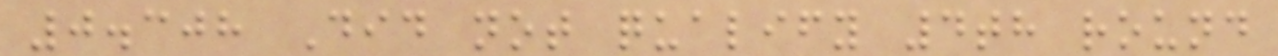0.308 Did not qualify 4th round
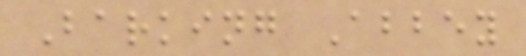Barking Abbey
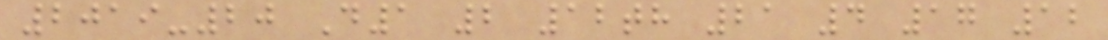2019-20 D1 2 12th 21 4 17 12
